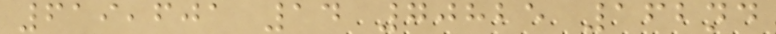619,601 14 70825 162nd
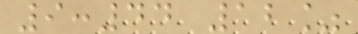9:44 12%
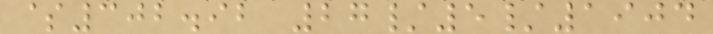$302.92 27/5/1904
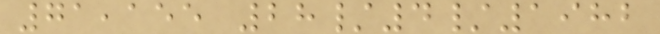71,155 28/4/1982
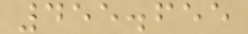455.655
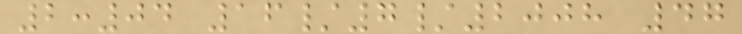2:04 16/7/2008 47
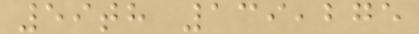59th 139,275
